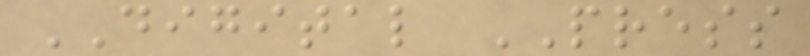DIGITAL PRESS
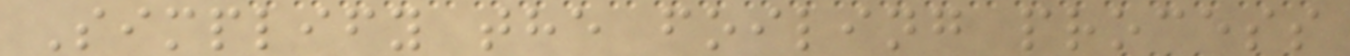Simplify the foiling process
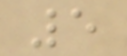5
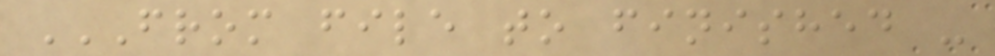FROM FILE TO FINISHED -
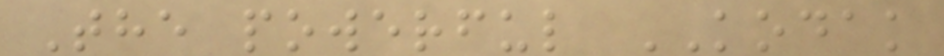The powerful KODAK
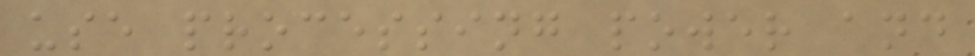use processing power and
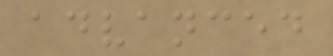advanced
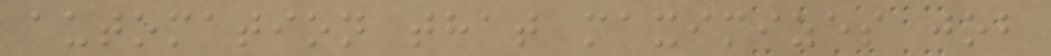automation that maximizes job
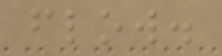flow.
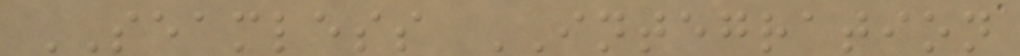SEAMLESS INTEGRATION
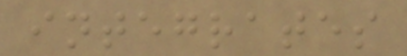integrates
